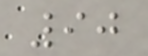90
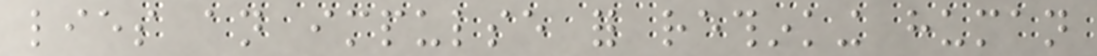lies an impulse for rethinking human
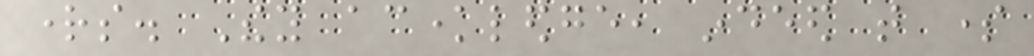rights. They acknowledge, indeed that some
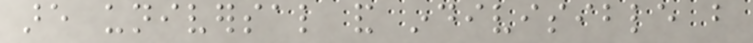are universal and indivisible but
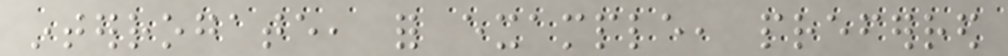interrogate, for example, preferred
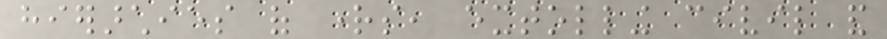hierarchies of rights, extolling civil and
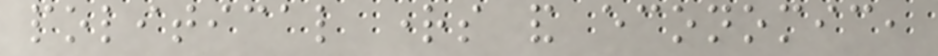political rights and economic,
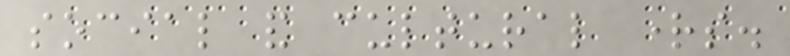social and cultural rights.
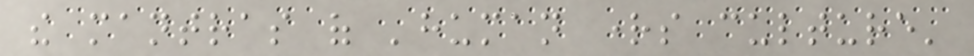the mantras of 'human rights culture'
